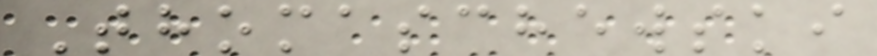Thomaschewski
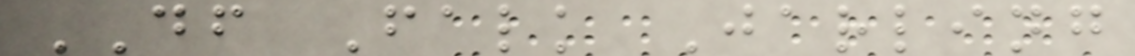DF Falk Jarling
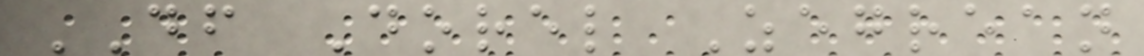DF Dorel Zegrean
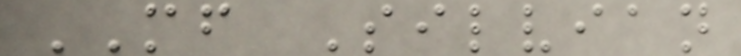MF Silvian
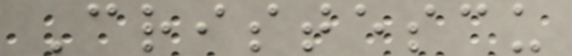Cristescu
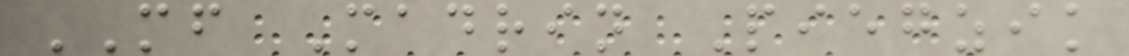MF Madrin Piegzik
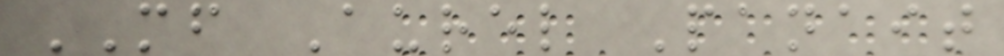MF Aurel Panait
